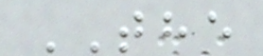THE
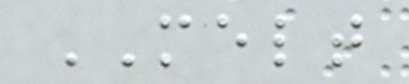MELT
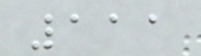111
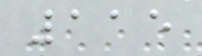115
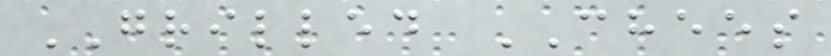GRILLED CHEES
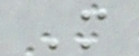M
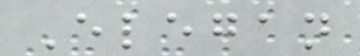Elegan
